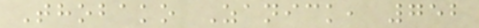Thobako Zanick, 752
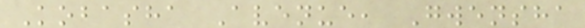Kobasha Avenue, Gwensha
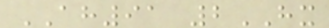AH91 2HX
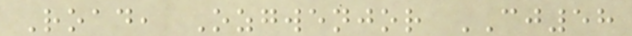Road, Ozgwenjor CJ58
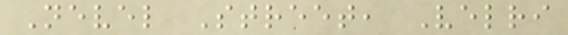Nevel Street, Velri
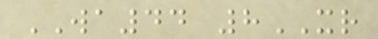WA44 8XR
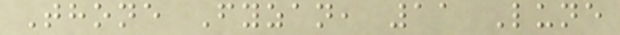Thone Fyzan, 11 Lune
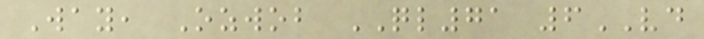Way, Ozwob QL71 6VD
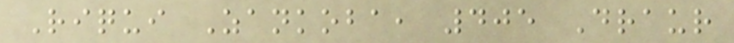Riqui Zankoba, 405 Draur
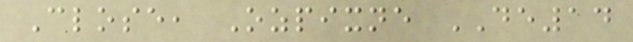Close, Ozpixne DE14
